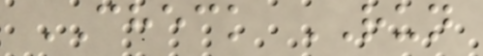CHECK RUN
